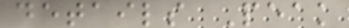details Peak
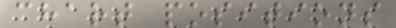chart positions
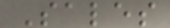Sales
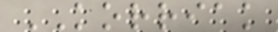KORRIAK
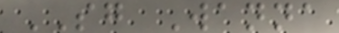SG Wanna
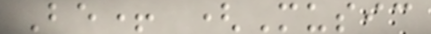Be+ (Music
